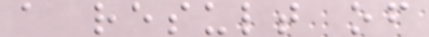a result of
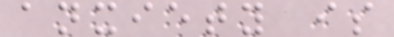anxiety is
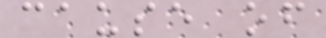cause of
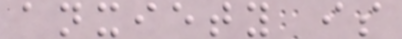anxiety is
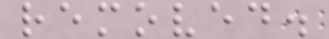removed.
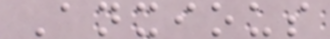Anxious
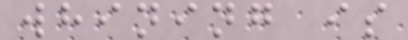whining is
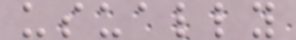usually
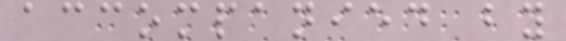accompanied by
